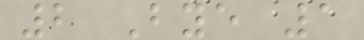2 Bye 1
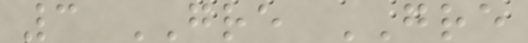3 GRE GRE
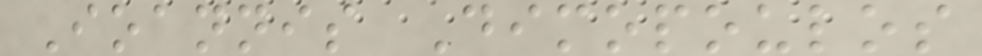Ioannis Dimopoulos
